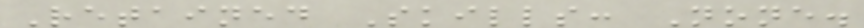Retained Skills: None.
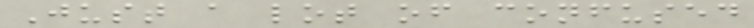Just a lot of confused
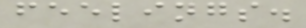feelings.
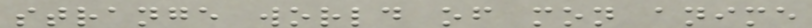strange world of mon anime
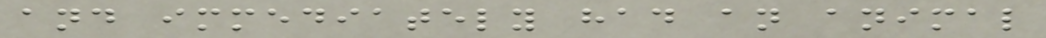and immediately had an animal
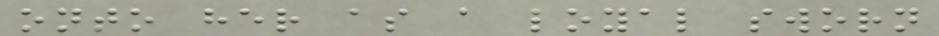onto her as a loyal sworn
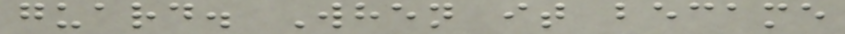guard. When it became
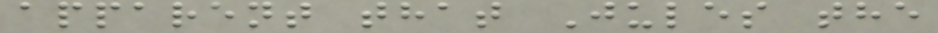apparent that Jules the
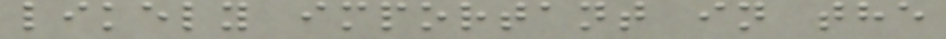likely important in the
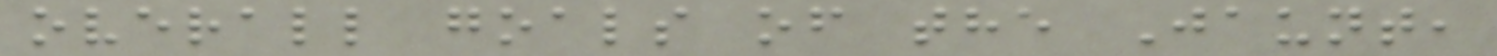overall goals of the Jaunt,
